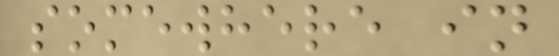somewhere in
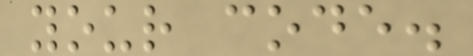your code.
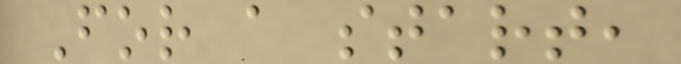For a start,
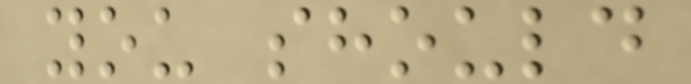you should
